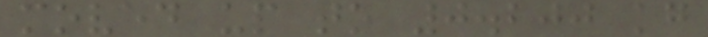moved up to 0.200 kg
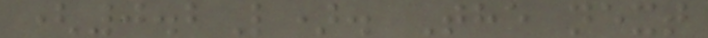(0.2L). The next
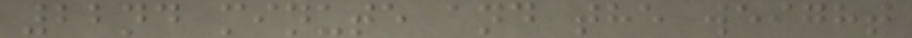22nd minute and the weight
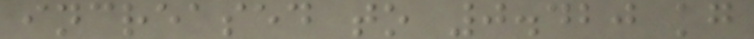increased to 0.420 kg
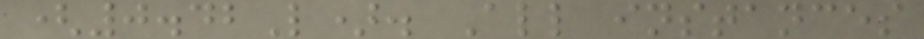(0.42L). All instances
